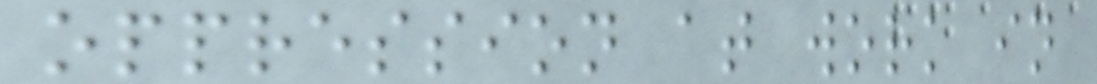oppression at work in
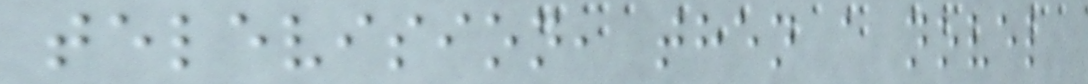television, then a novel
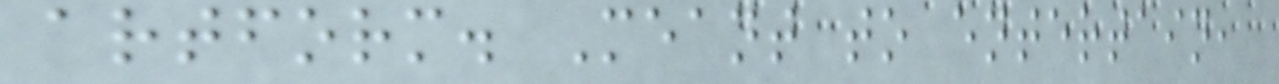artform. Meant to entertain,
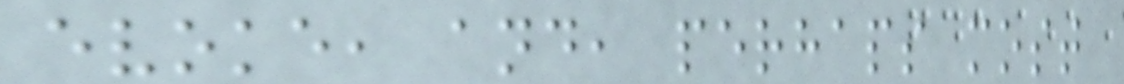evoke, and, perhaps most
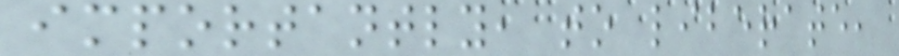importantly, to liberate,
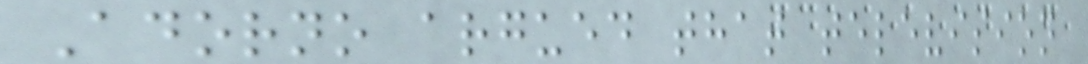Adorno argued that television
